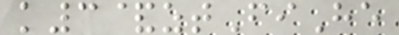k3&ztFiHe
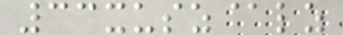33xusz@lz
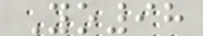Yo98
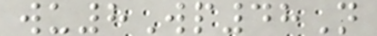wu8Wp48N
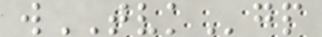wTVKgp
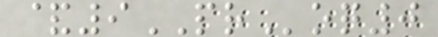&9PRoq0
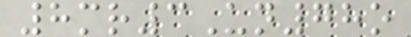8mr3Un78o
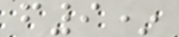f9*
